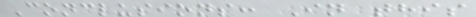Conclusions: In this
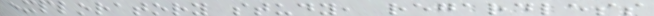exploratory study, regardless
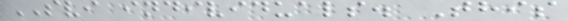SVI individuals. This
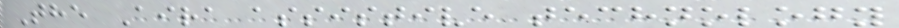The Aira assistive technology
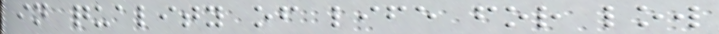in quality of life for low
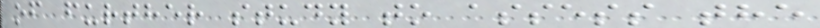of further study to assess the
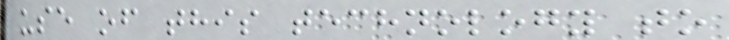use of this technology to
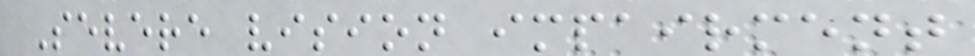Severe vision impairment
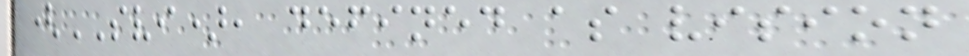(SVI), defined as vision
